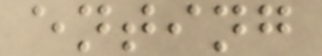enting
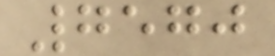7570
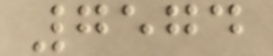7574
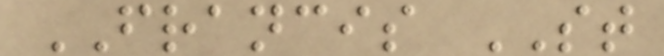FRANCIS ST
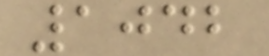1042
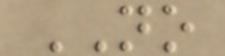NO
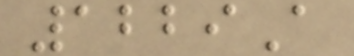1229A
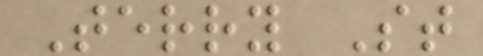Terry St
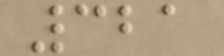321
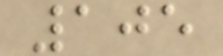105
